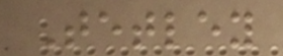Tetley
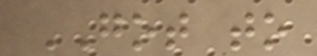GOT to
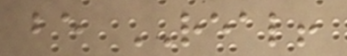be REAL!
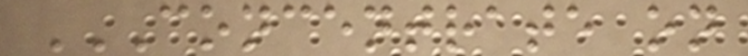CONCENTRATE ON
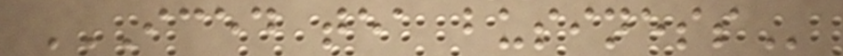ICED TEA BUSINESS
